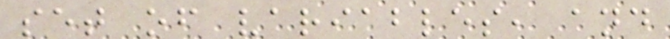set of variables, and
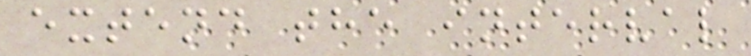extend the interval
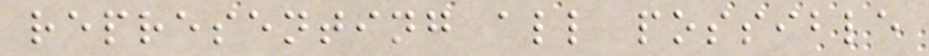representing all possible
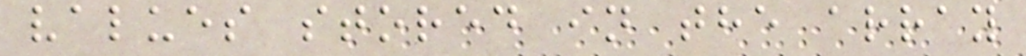values stored in the array
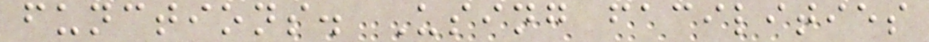functions. Using facilities
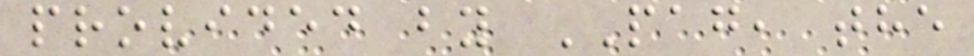provided by PAG, the
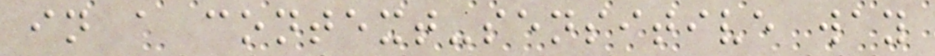in a context-sensitive way
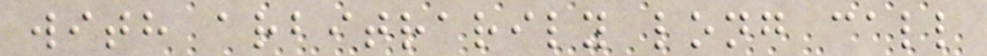with arbitrarily long call
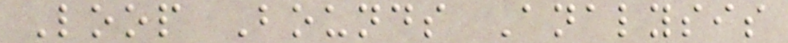Loop Bounds Analysis
